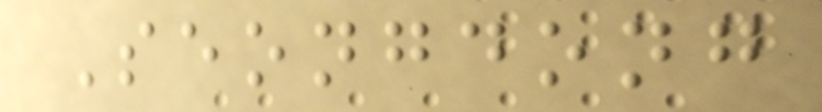Seongdong
